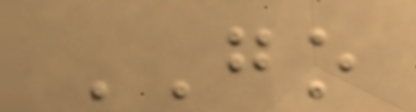GO
